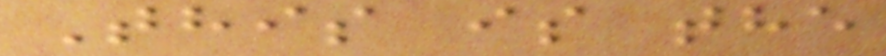This is the
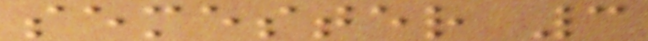semester 3
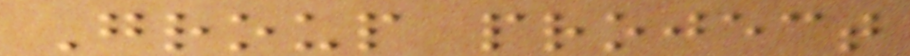Group project
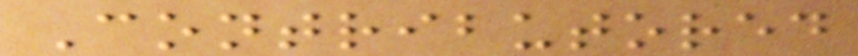Contributored
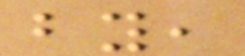by,
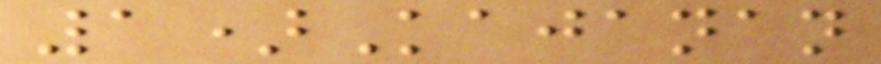1)Kajanan
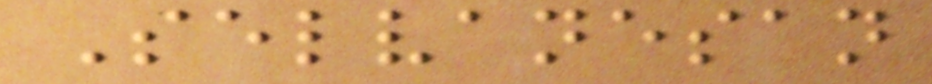Selvanesan
